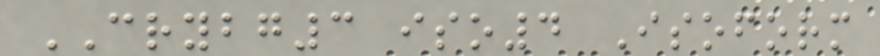CRYBG3 iso4 Isoform
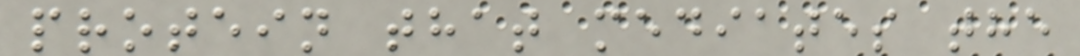protein that mediates the
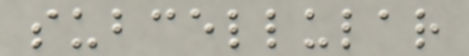subcellular
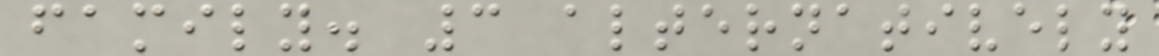family. 3 alternatively
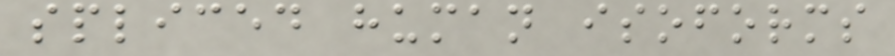spliced human isoforms
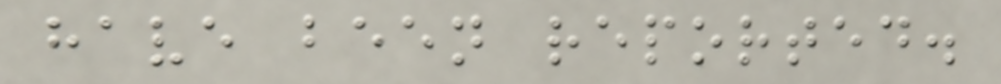have been reported.
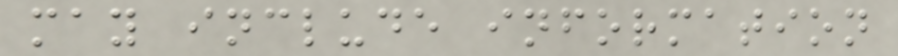may include information
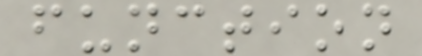function
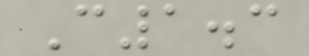C1.3
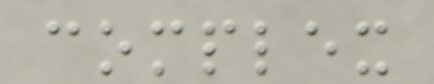complex
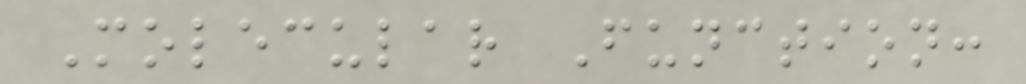Molecular Function:
